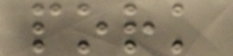pork
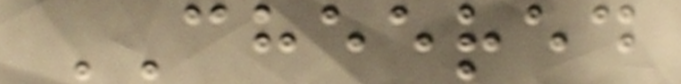CHEERED
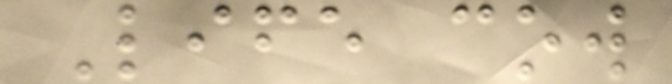Life cow
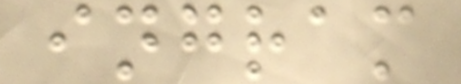ingram
